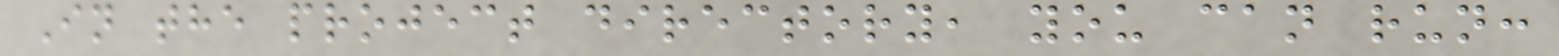In the project directory, you can run:
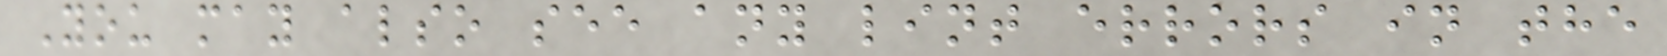You may also see any lint errors in the
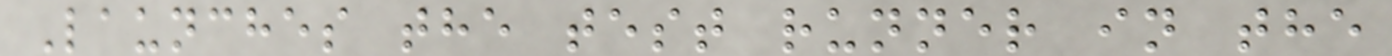Launches the test runner in the
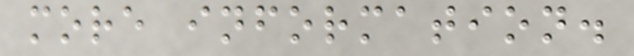more information.
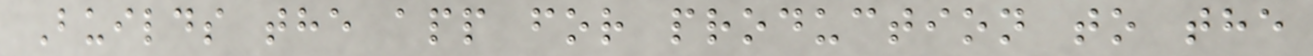Builds the app for production to the
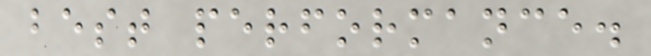best performance.
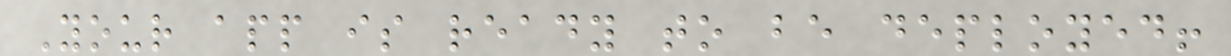Your app is ready to be deployed!
